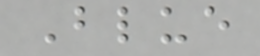Blue
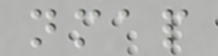nmap
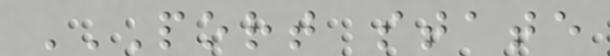PORT STATE
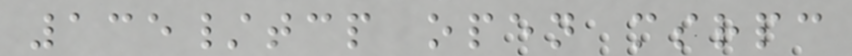135/tcp open msrpc
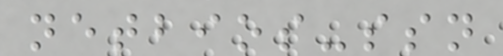netbios-ssn
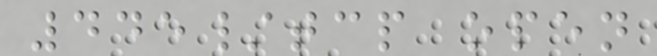445/tcp open
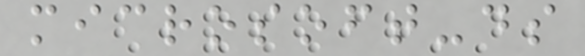microsoft-ds
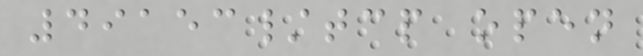49153/tcp open
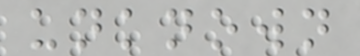unknown
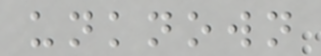unknown
